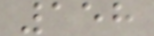158
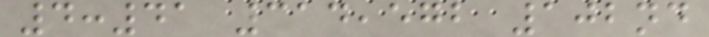4:41 314,572 102nd
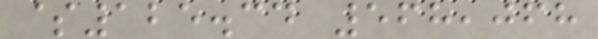$125.34 568,068
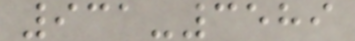931-3589
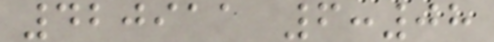420911 6:08
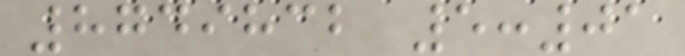8749832 5:01
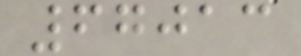67013
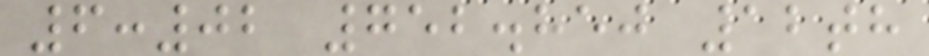6:02 752.850 12th
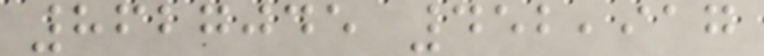8627045 452,917
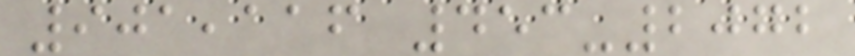901,116 453-2072
